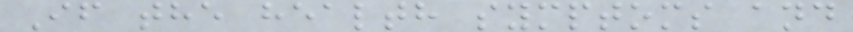If the health symptoms and
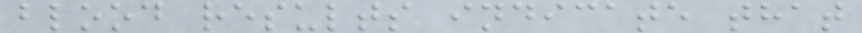blood results indicate that
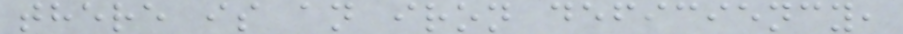there is an iron deficiency,
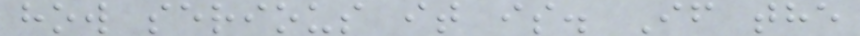how serious it is. If the
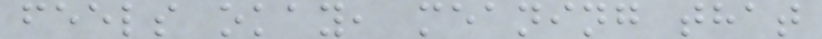feels okay, meaning that
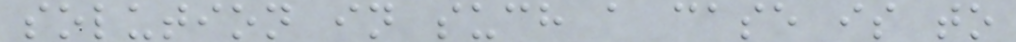solution in such a case is to
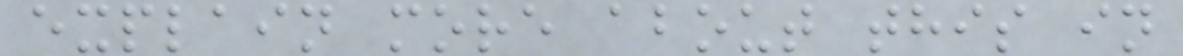explain more about this in
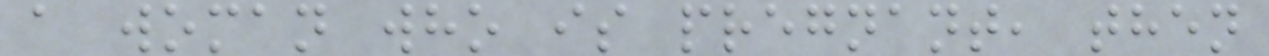a woman who is pregnant, then
